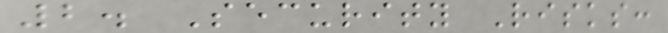2. Security Risks:
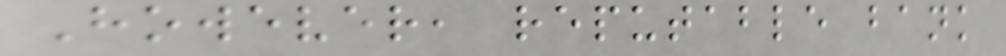However, reputable bank
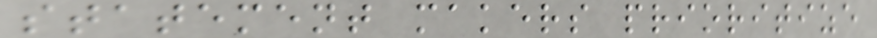statement makers prioritize
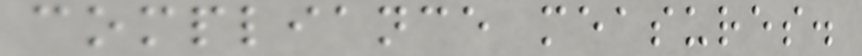compliance measures.
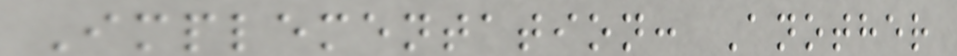Implementation: Another
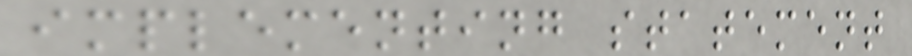implementing statement
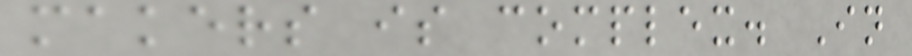makers is complex. In
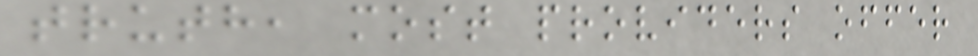truth, most providers offer
